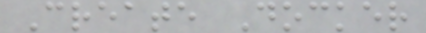Create Docker
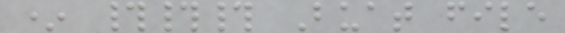* ### Buat file
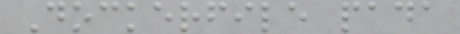Dockerfile pada
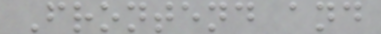Frontend and
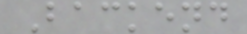Backend
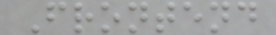Frontend
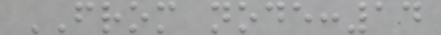FROM node:14
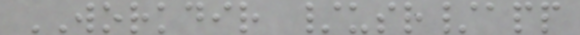WORKDIR /usr/app
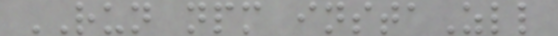RUN npm instaZll
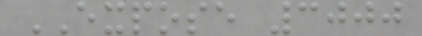EXPOSE 3000
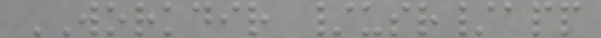WORKDIR /usr/app
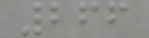266
